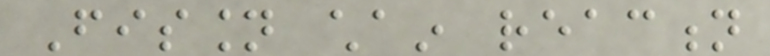Fission chain reaction
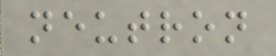neutron
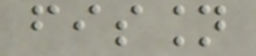fission
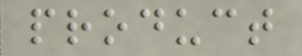product
